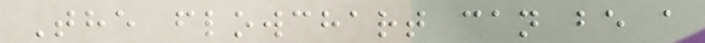The flowchart can be a
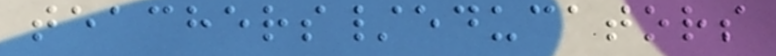teachers/educators
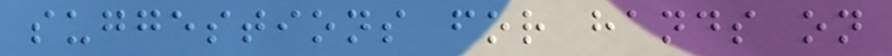suggestions for hands on
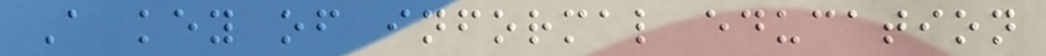A key of informal education
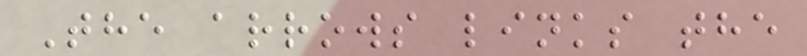The arrows links the
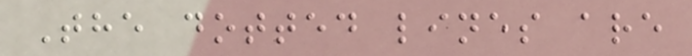The dotted lines are
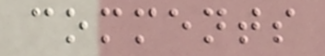comments
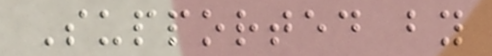Supported by
